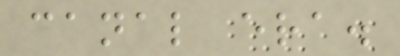canal era.
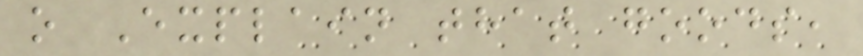o Explain that goods,
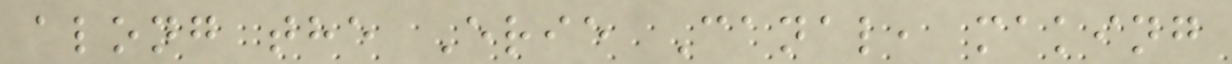along the Erie Canal, making
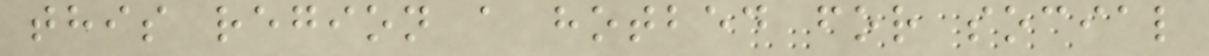this region a hotbed for social
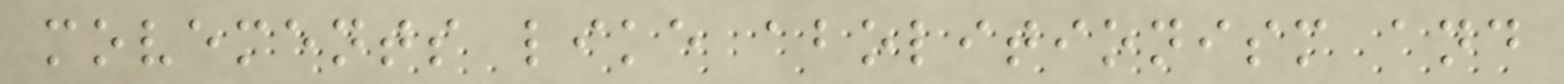movements like abolitionism and
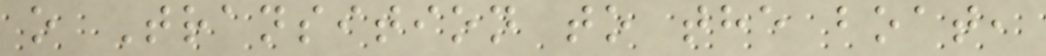o Transition to the boat,
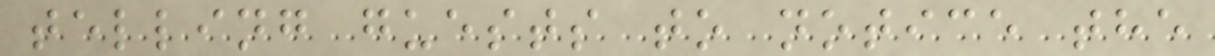telling guests to notice the
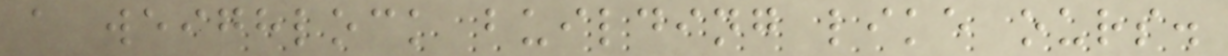a weighlock building like ours.
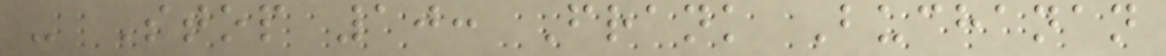- Stop 10: Frank Buchanan
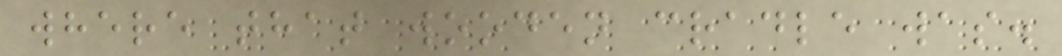where that wooden cradle was.
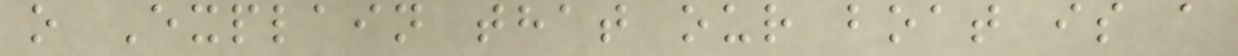o Explain that our boat is a
